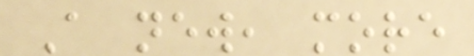A new, more
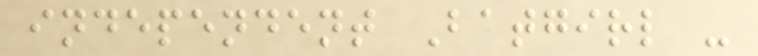independent Batgirl -
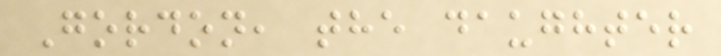Gordon, the daughter
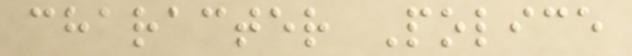character Police
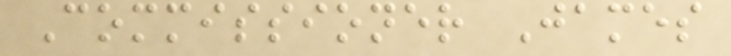Commissioner James
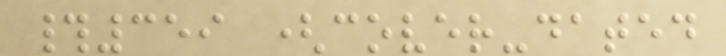#359 (cover-dated
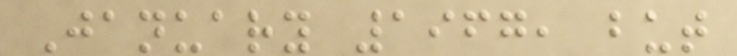January 1967, but
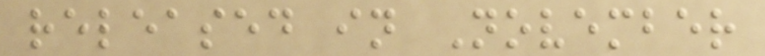released in November
